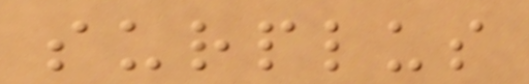surplus
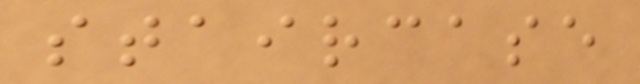staircase
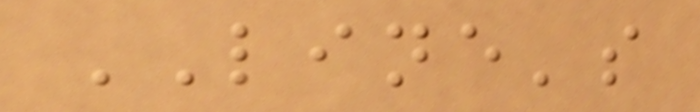LINE's
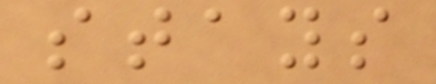stays
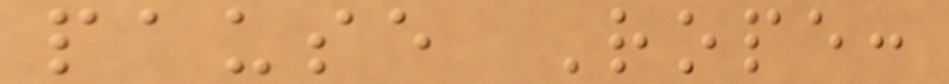pause Rope:
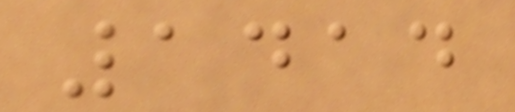1414
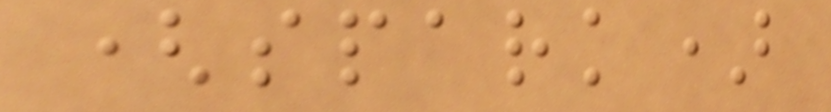(spark)
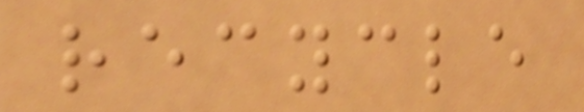recycle
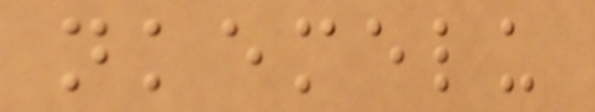nkemelu
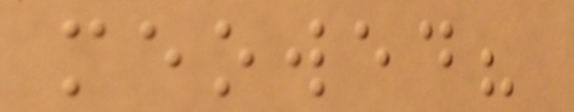meowed?
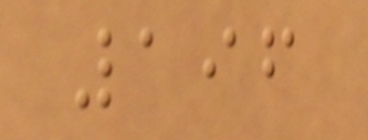196
